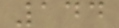144
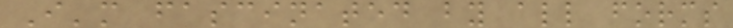I'm fascinated by all forms
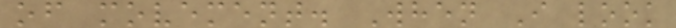of movement. When I look
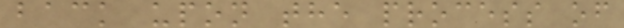back upon the process of
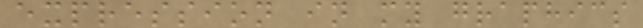expression in my graphics
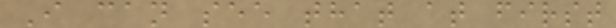I can see that at first
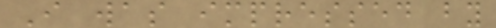I was impressed by
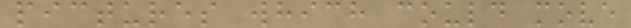pictures which could move
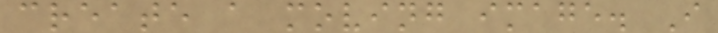create a moving image. I
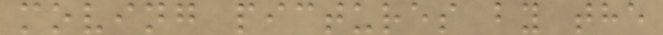moving pictures by the
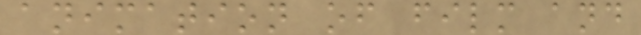animation of film and
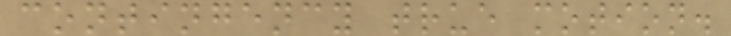contingency true motion.
